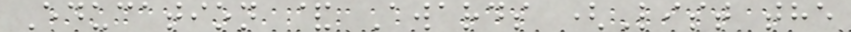Education & Awards (List the
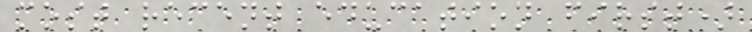most recent education first)
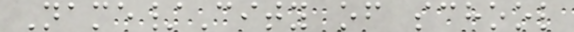Name/City of school
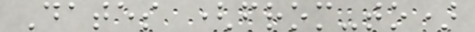Dates (from-to)
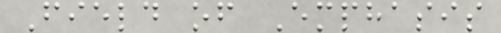Field of Emphasis
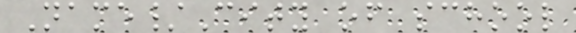Name/City of school
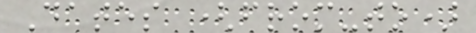Dates (from-to)
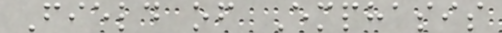Field of Emphasis
